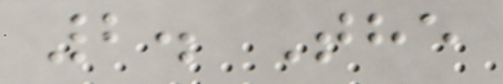2. The
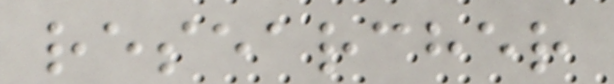researcher
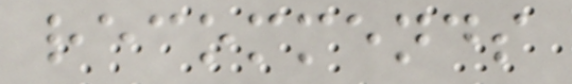recommends
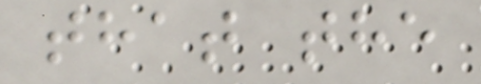that the
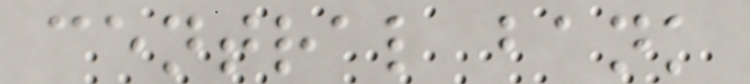central bank
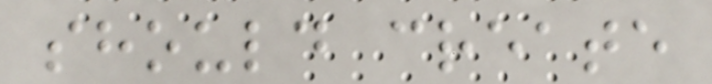should create
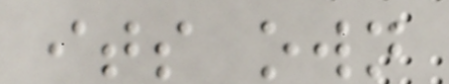its own
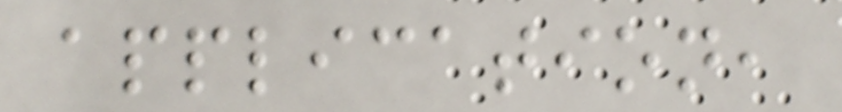application,
